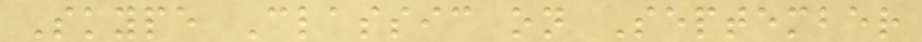Skype Classic on September
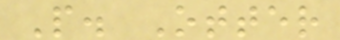P. Otter
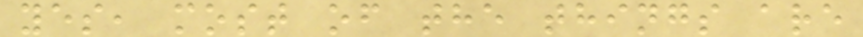yes, most of the things are
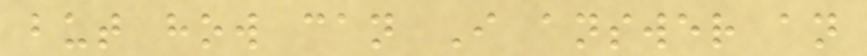but how can I answer an
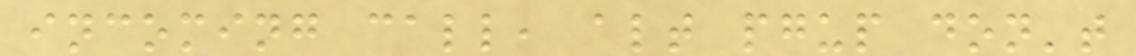incoming call, alt pgup don't
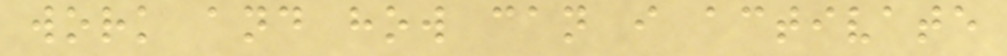work and how can i activate
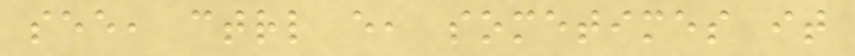see, ctrl e, sometimes it
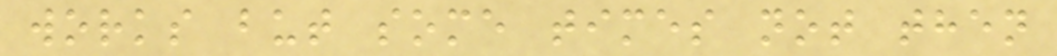works but some times not then
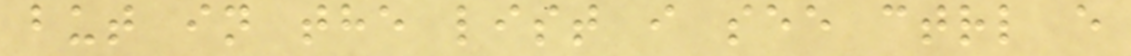but in the list i see ctrl e
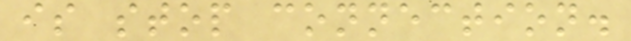is stop connection.
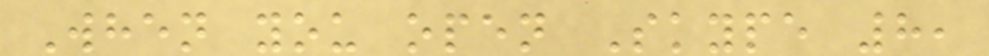When you open Skype 8,
